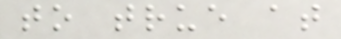to true at
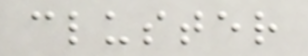cluster
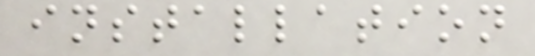installation
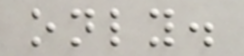only.
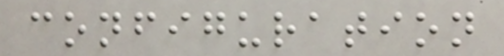configuration
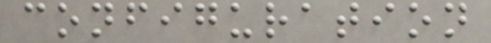configuration
